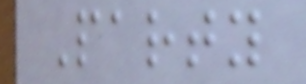Party
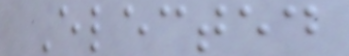Elected
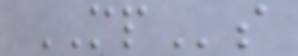MPs
